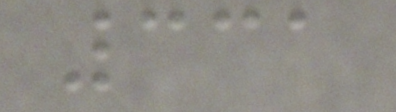331
